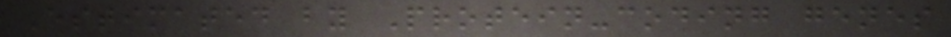Estimated by Protein-coding genes
